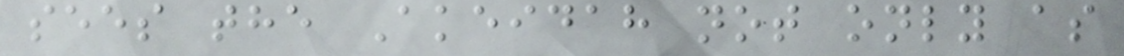sees the Akeidah not only as
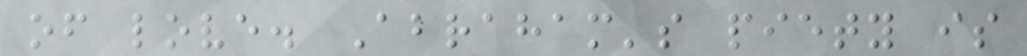of love. Abraham's piety is
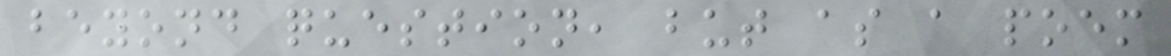beyond question, but as a poem
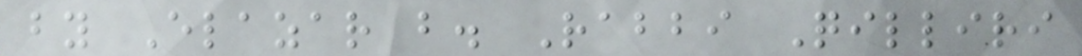by Elazar b. Rabbi Qilliri
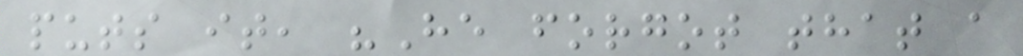puts it, "He forgot that a
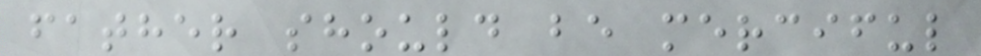father should be merciful
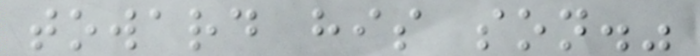toward his son."
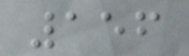156
